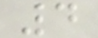4
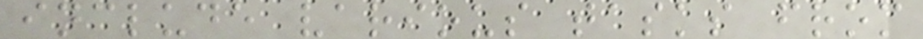include various tasks from
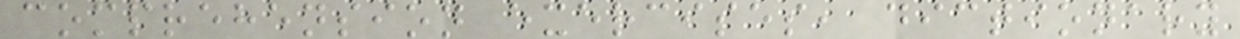comprehension exercises, dictionary
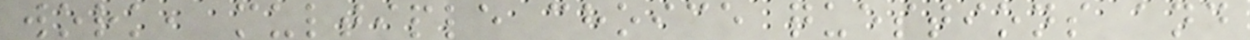work, multiple choice questions and
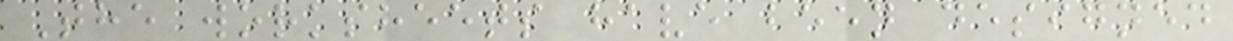The worksheets have been designed
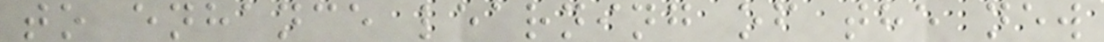to enhance learning of the new
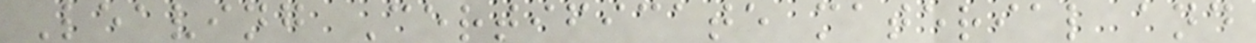Leaving Certificate material and
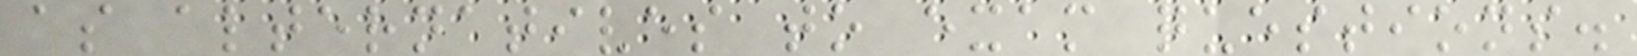as alternatives to exam questions.
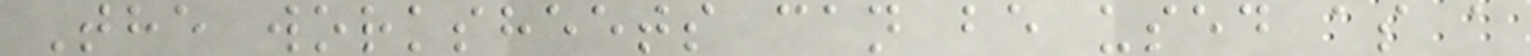The worksheets can be used as a
